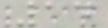14
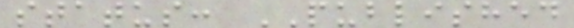status: PUBLISHED
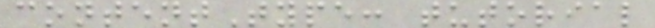contentType: tutorial
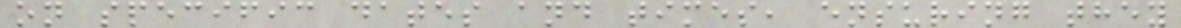on specific dates and times, ensuring they
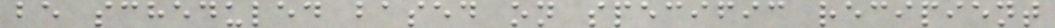be scheduled based on specific recipient
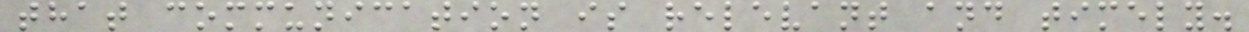that communication is relevant and timely.
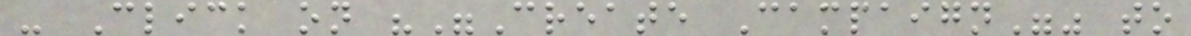- Click on ""Create Campaign"" to
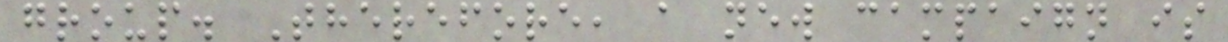group. Therefore, a new campaign is
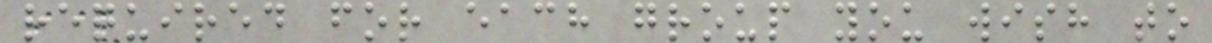required for each group you wish to
